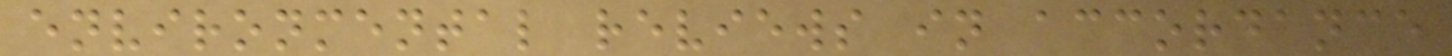environmental reviews in accordance
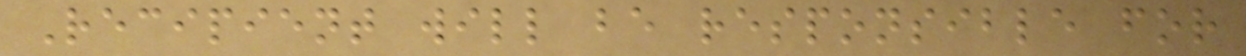Recipient will be responsible for
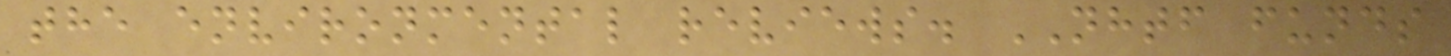the environmental reviews. NHTF funds
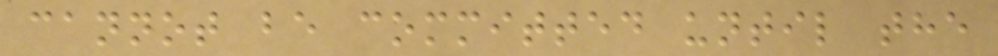cannot be committed until the
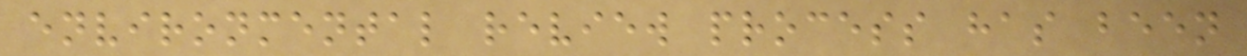environmental review process has been
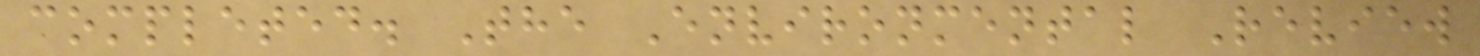completed. The Environmental Review
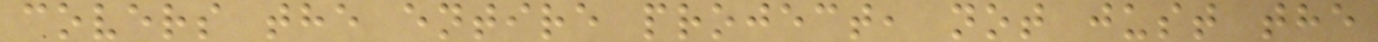covers the entire project, not just the
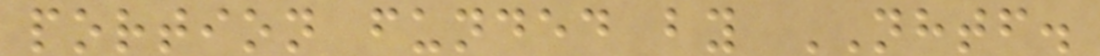portion funded by NHTF.
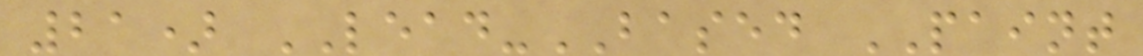21) LEAD-BASED PAINT
